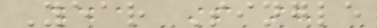Year Single
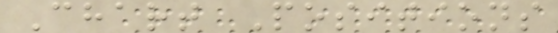Chart Positions
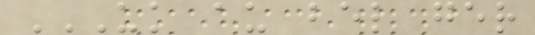UK AU BEL GER
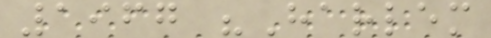1967 "Harlem
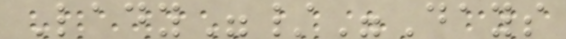Lady"/"Days
